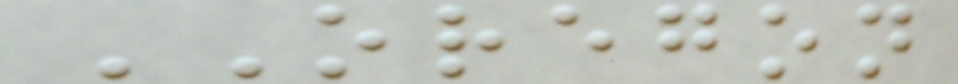OREGON
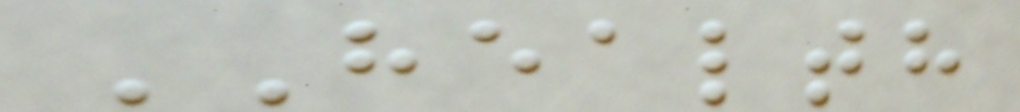HEALTH
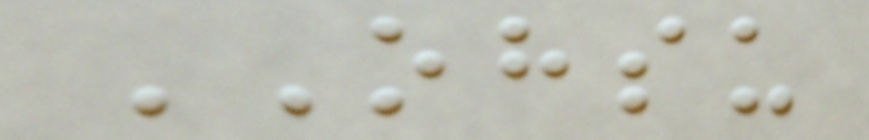OHSU
